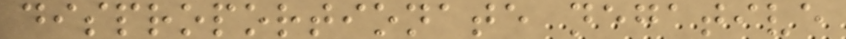disproportionate negative
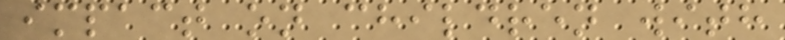impact on children with
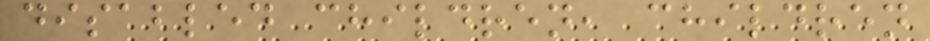disabled children, children
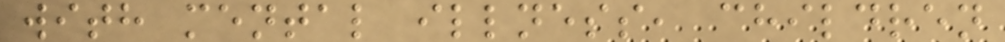with mental illness, children
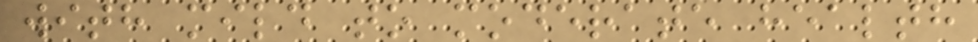with mild to moderate health
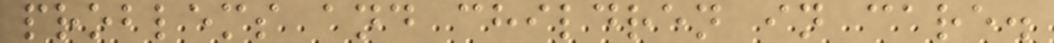problems and children in care.
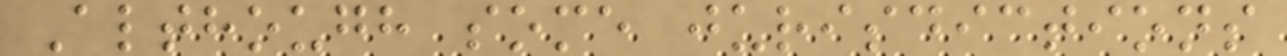Although some jurisdictions
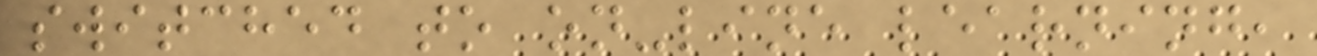switched to on-line learning,
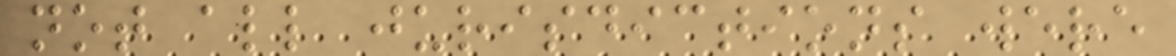not all jurisdictions were
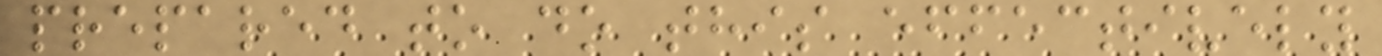prepared to do this effectively
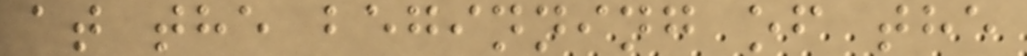at the beginning of the
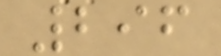296
